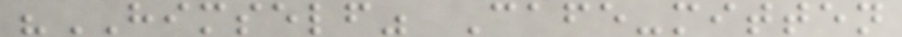"HIMSELF" Cafe-mitten
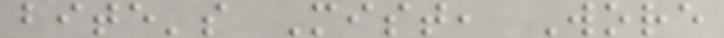bite's Mist, Wore
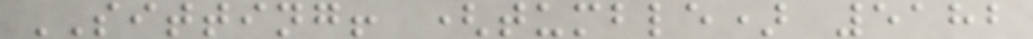SITTING! (tumble) 5182
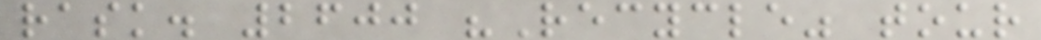rask. 2600 "Recycle" tour
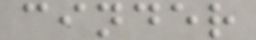cinder
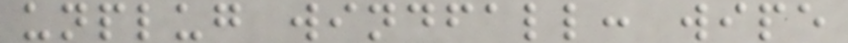unplug windfall: wipe
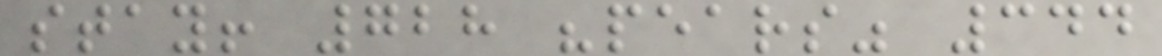stay! 728 "pears" 344
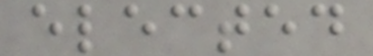elected
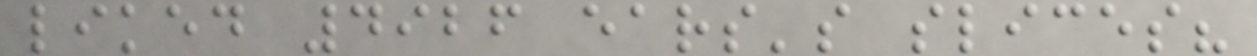liked 4926 ears's slices?
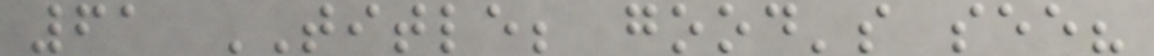61 TITLE; good's see?
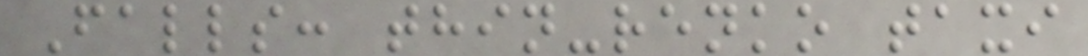Falls: thin-renko taxi
